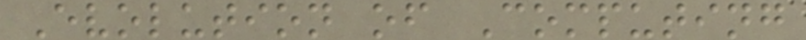Evolution of Computing
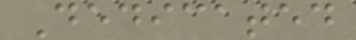Dedicated
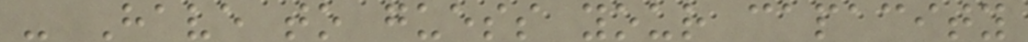- Have to guess your capacity
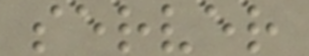server
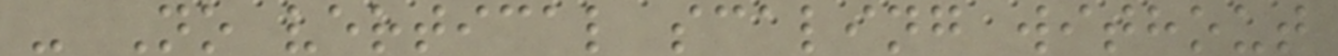- No vertical scaling without
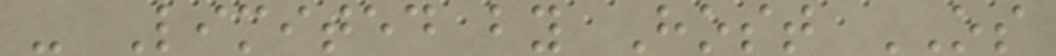- Limited by Host OS
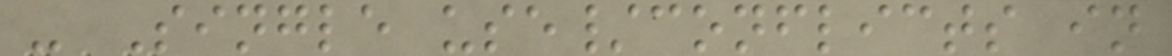- Single use/conflicts in
